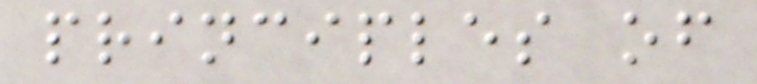principles of
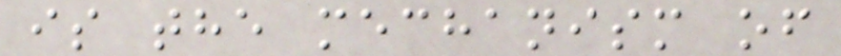is the mechanism of
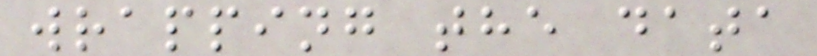wrapping the data
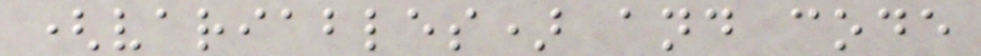(variables) and code
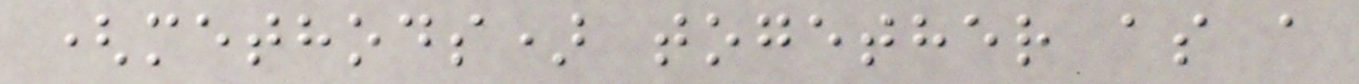(methods) together as a
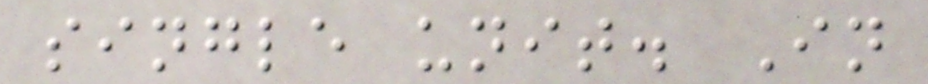single unit. In
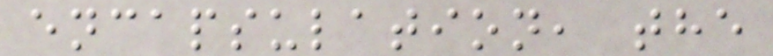encapsulation, the
